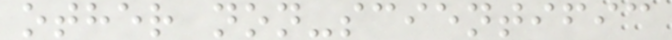other non-scientific
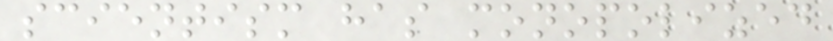scientism has monopolized
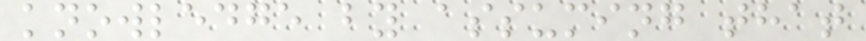knowledge by assuming that
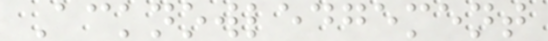Acknowledgement
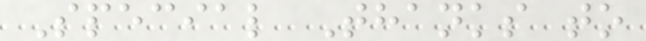Special Thanks to
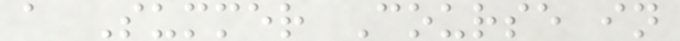a Summer Course in
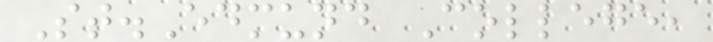St.Edmund College,
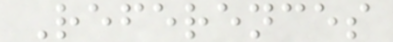References
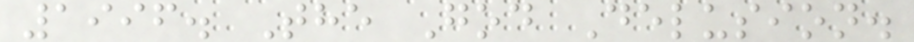1996. The God Delusion.
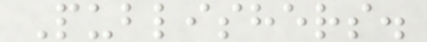Publishers.
